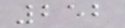252
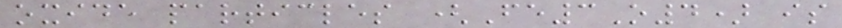oxide particles (Fe3O4) is
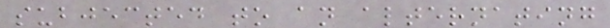subjected to an alternating
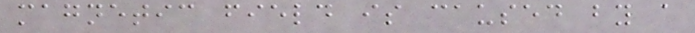magnetic field is caused by a
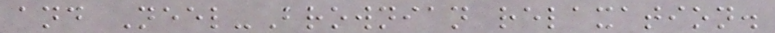and Neel-Brownian relaxation.
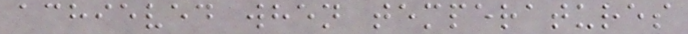achieved when temperatures
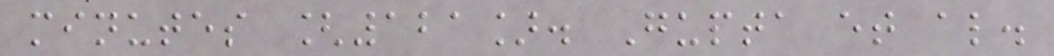minutes [121]. Gupta et al.
